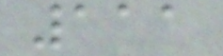111
